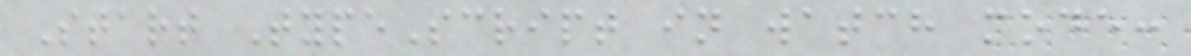Start TypeScript in watch mode:
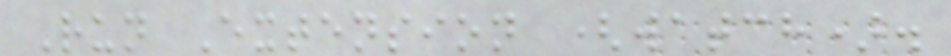Run Extension (watch).
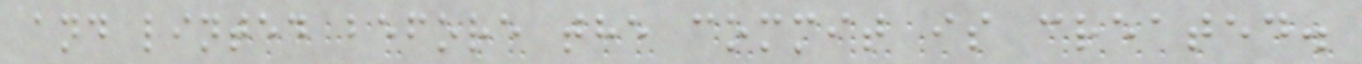and linted before the commit is created.
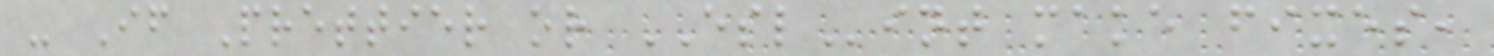- If Prettier or ESLint make fixes,
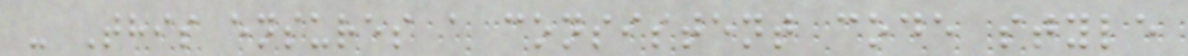- This ensures a consistent code style
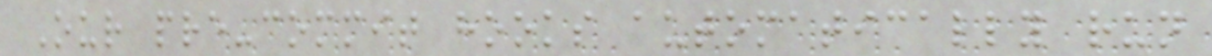Our pre-commit hooks automatically run
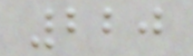220
